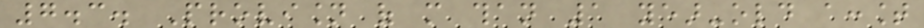7.3. Provision of more than 1 year-old account
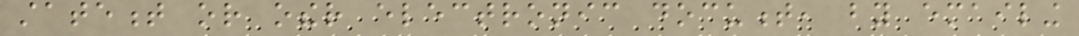statement or other electronic document, by emailing
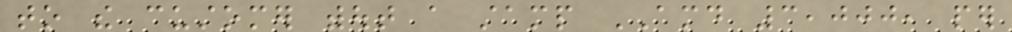to the customer without a stamp AMD 3,000, per
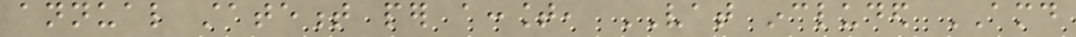annual statement per account, VAT included AMD
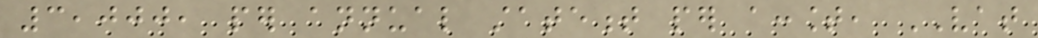3,000, per annual statement per account, VAT
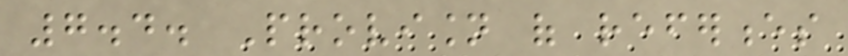7.4. Provision of references
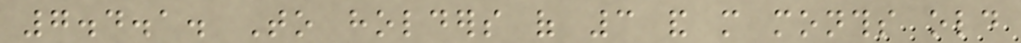7.4.1. To holders of 3 and more months old
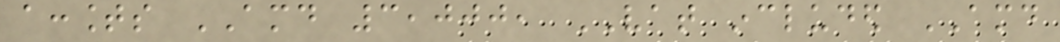accounts AMD 3,000, VAT included AMD
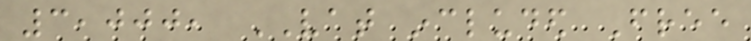3,000, VAT included Free
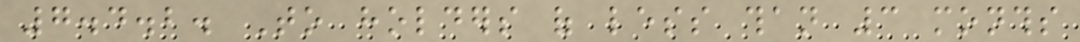7.4.2. To holders of less than 3 months
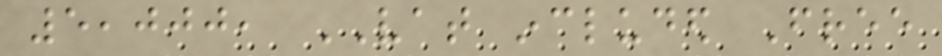5,000, VAT included Free
